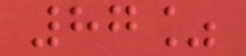87%
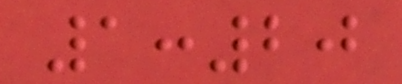1:20
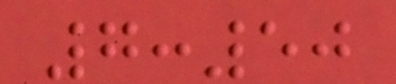7:50
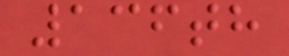136th
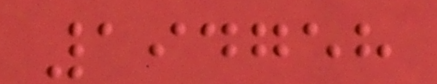194758
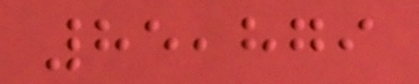85,879
